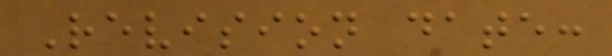Revision date:
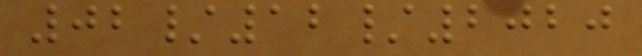02/12/2020
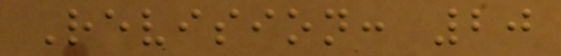Revision: 20
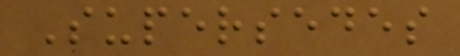Supersedes
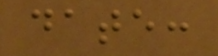date:
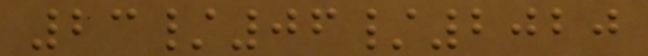23/06/2020
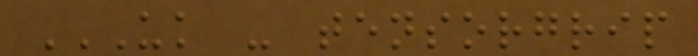UK - TENSORGRIP
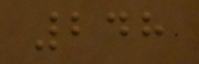248
